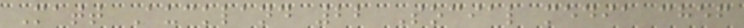Matt Auckland 22 Social media chef
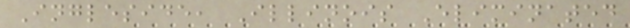Ingleside, Illinois Eliminated
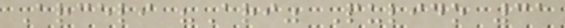Arceli "Ari" Pulido 31
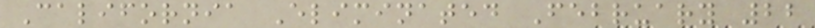California Eliminated February 22
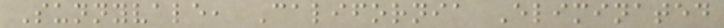Sunnyvale, California Eliminated
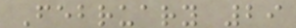February 29
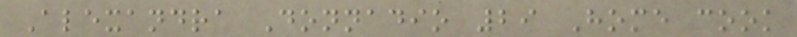Alexandra Donnadio 29 Home cook
